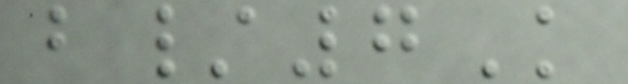b/7K
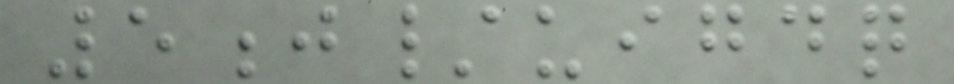5j/uigdq
